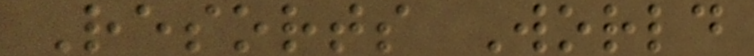Resorts World
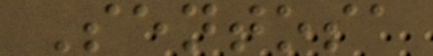Sentosa
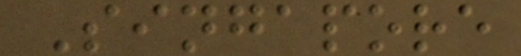Singapore
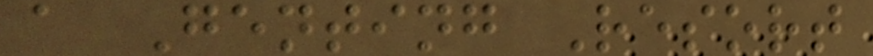a Genting Resort
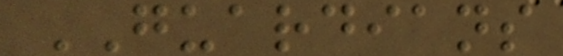GUARDIANS
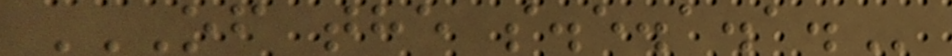OF THE S.E.A.A.
